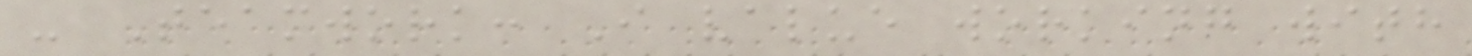- Teamwork: I value working with
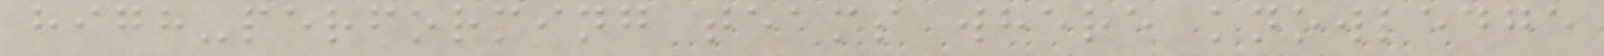high-performing teams where knowledge
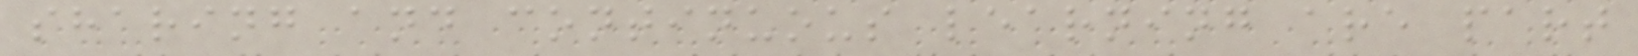sharing and continuous learning are part
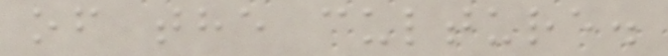of the culture.
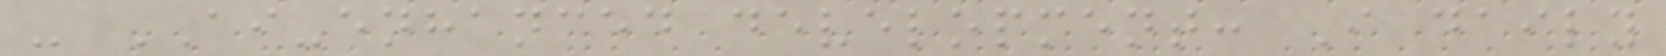- AI-enhanced development: I daily
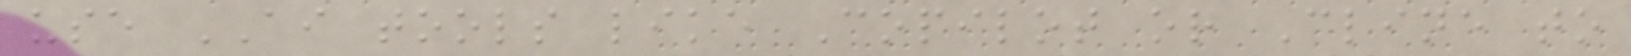use AI tools like Copilot or Cline to
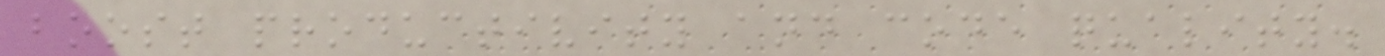boost productivity and code quality.
